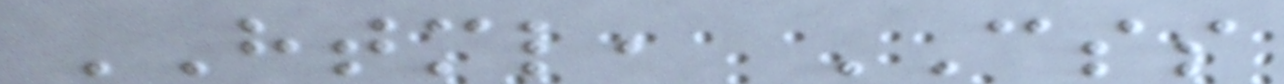HTML, CSS
